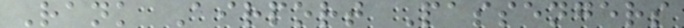Rank Airport Passengers
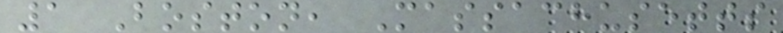1 Boston, Massachusetts
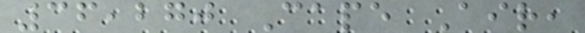36,270 Cape Air,
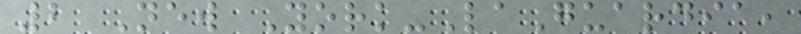2 New York-LaGuardia,
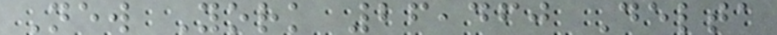New York 26,460 Delta
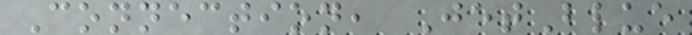Connection, JetBlue
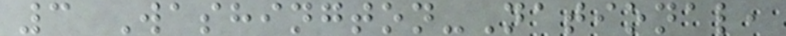3 Washington-National,
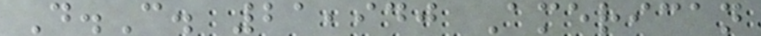D.C. 21,940 American
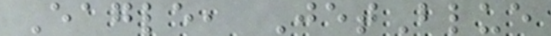Eagle, JetBlue
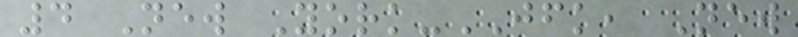4 New York-JFK, New
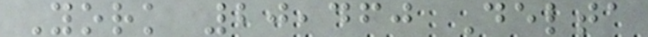York 20,460 Delta
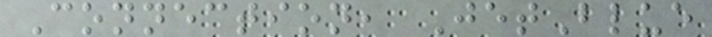Connection, JetBlue
